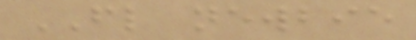FL newbie
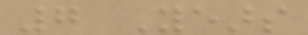7 Years
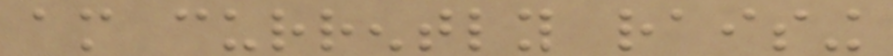am currently raising
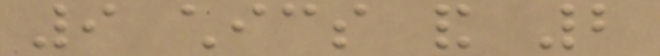9 chics and 2
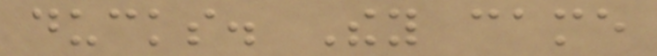ducks. They came
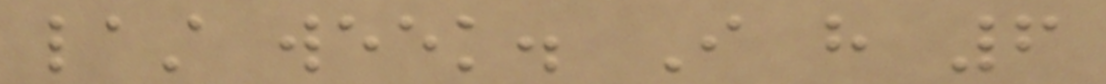last week. I have 6
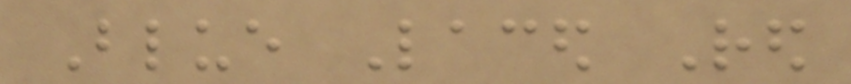Blue Laced Red
